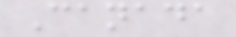Canada
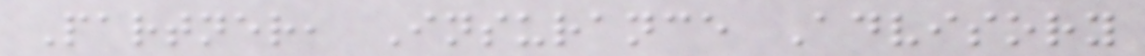Partner, Insurance Advisory
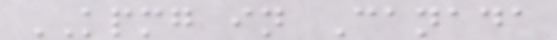KPMG in Canada
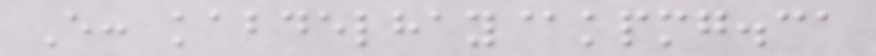E: kabdelhay@kpmg.ca
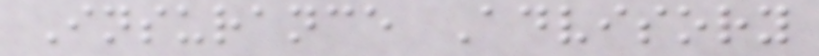Insurance Advisory
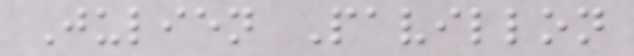Julien Pavillon
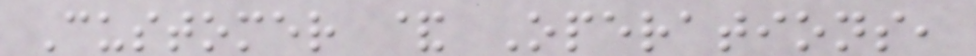Customer & Operations,
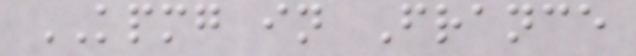KPMG in France
